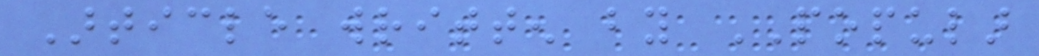Article written by POPULAR
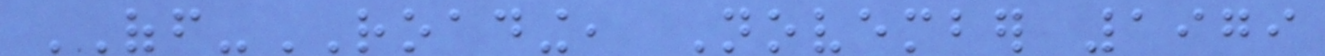OFF-ROADING, November 1979
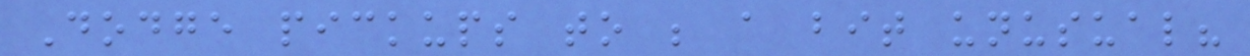Dodge pickups to be a bit unusual?
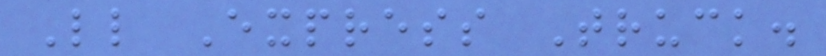Little Express Truck.
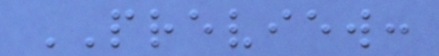PREVIEW:
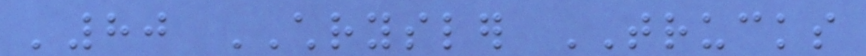'80 CHRYSLER TRUCKS
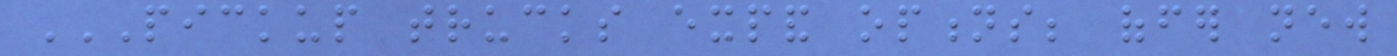PICKUP TRUCKS EXPAND OPTIONS; OFFER NEW
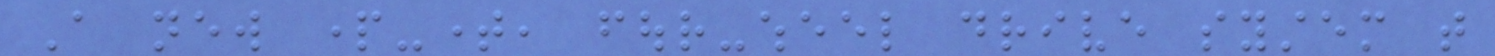A new part-time, four-wheel drive system that
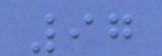97
